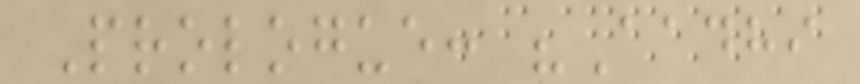Prologue: "Aadhi
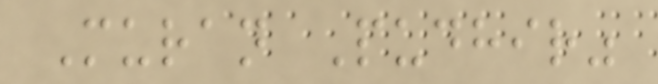Muran Pudhir"
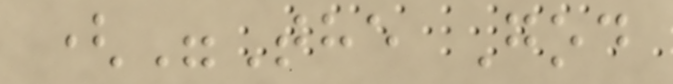("The God
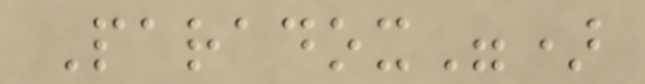Paradox")
